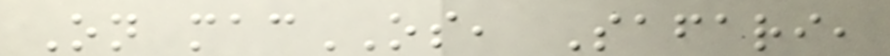On macOS, Safari,
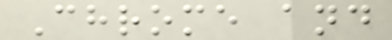Chrome and
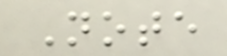Note
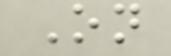On
